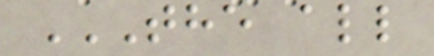THE ALL
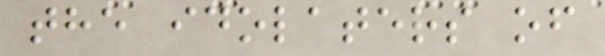the idolaters of
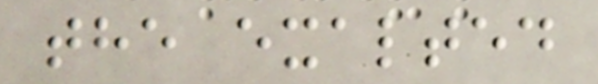the exalted
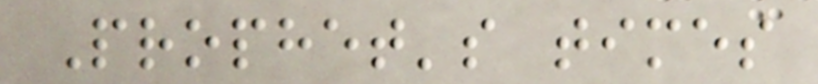Prophet's times
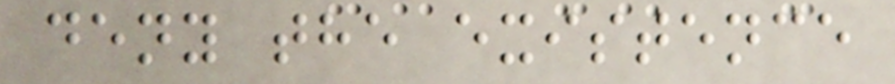deny the existence
